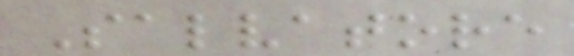Salvatore
